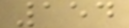154
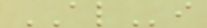ALi
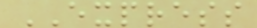EXPRESS
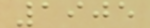1905
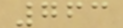763
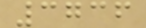3736
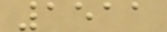1511
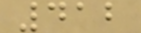412
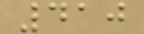410
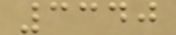3340
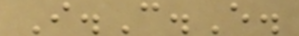I.C.E.
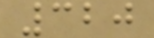320
